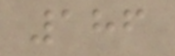186
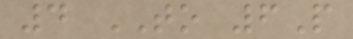4 TO 6P
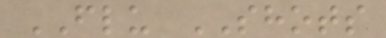FLU SHOTS
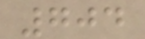704
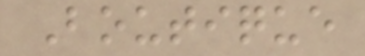Boutique
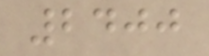2400
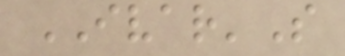IVAR'S
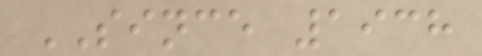SINCE 1938
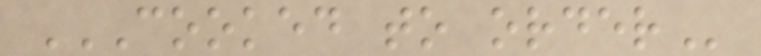COOKED TO ORDER
